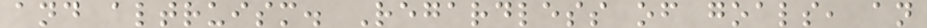and altruism. Regardless of goals, an
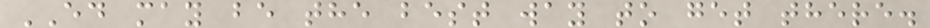ED may be the best way to get there.
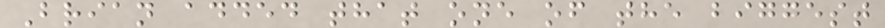Brian added that one of the biggest
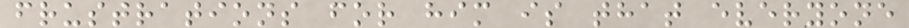frustrations for him is that everyone
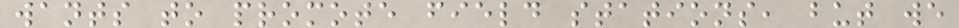wants to promote field stations, but we
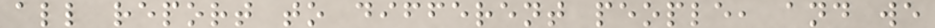all report to different people, and we
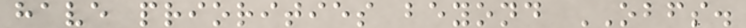have priorities beyond OBFS.
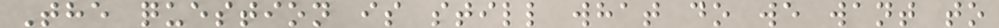The question is still what do we want to
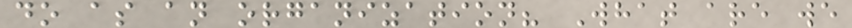do as an organization? What are we
